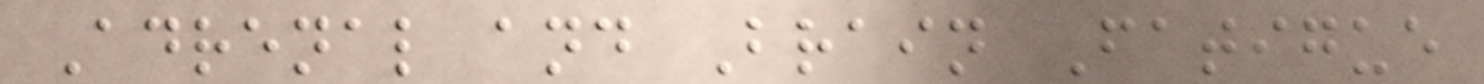Adrenal and Brain Fatigue
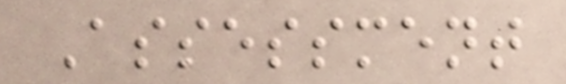Assessment
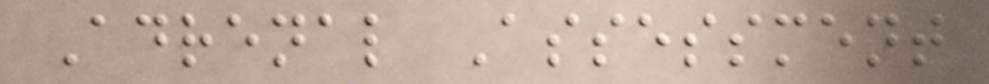Adrenal Assessment
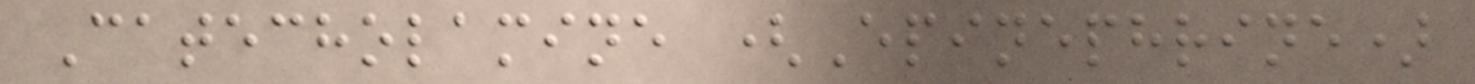Catecholamine (Epinephrine)
